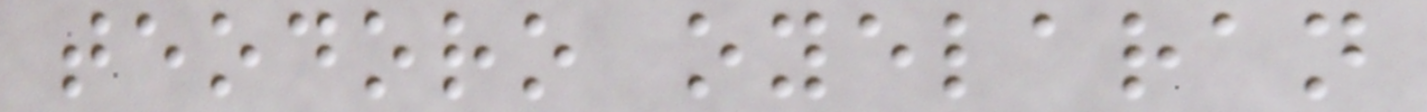teodoro oyelaran
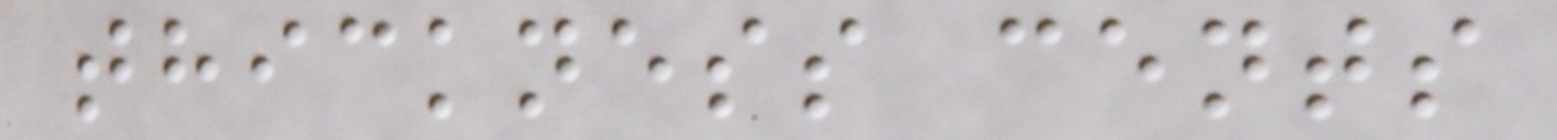thickness cents
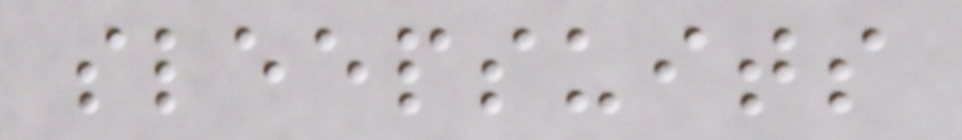sleepsuits
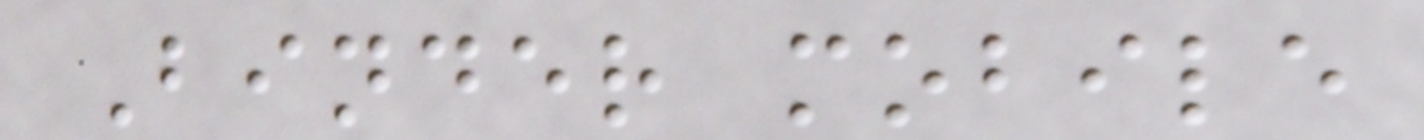Binder mobile
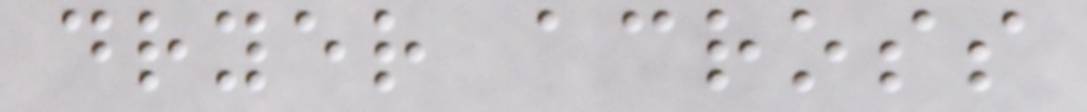dryer across
